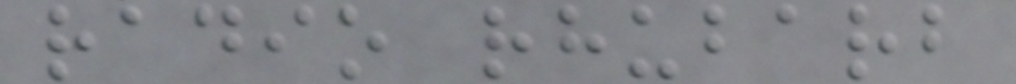radio rhubarb
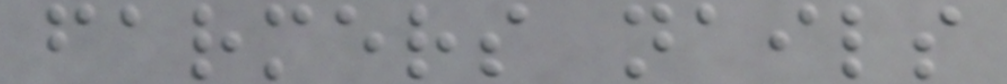farmers nails
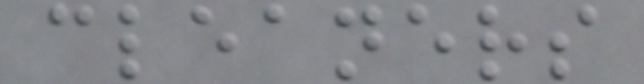cleaners
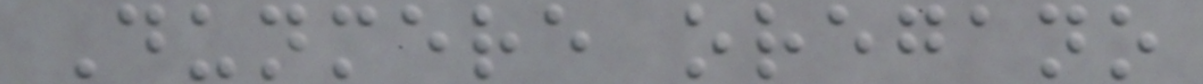Dunmere oregano
